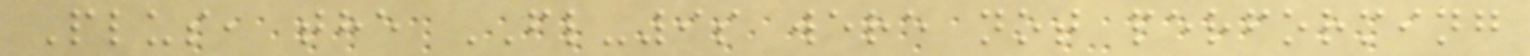Plus, the FL-9s were not performing
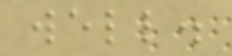well.
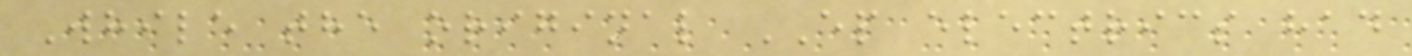While the original EP electrics had
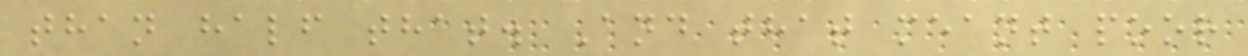than half that. And that meant poor
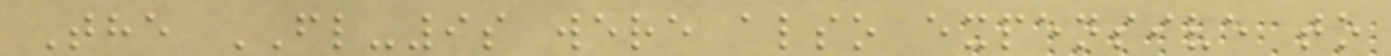The FL-9s were also expensive to
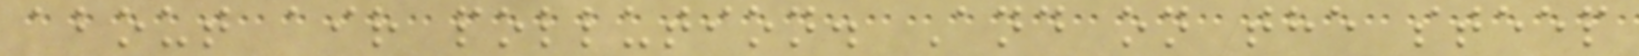about air pollution. And on the steep
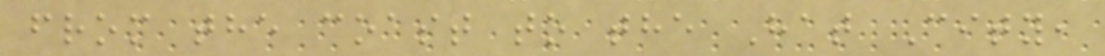from the coast to the Hat City,
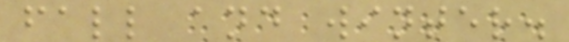fall and winter.
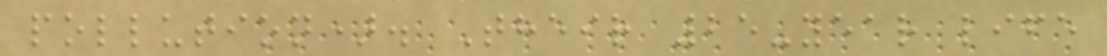pollution). Their 25-year life
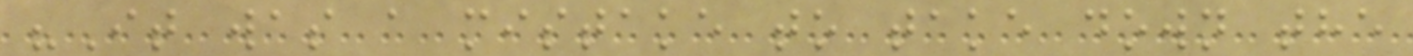"It was a mistake to take down the
